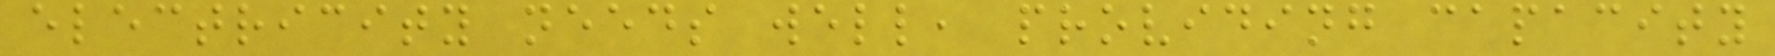electricity needs well, providing capacity
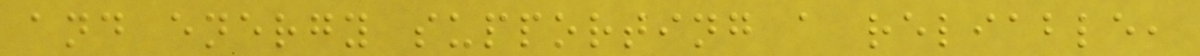and energy supporting a reliable,
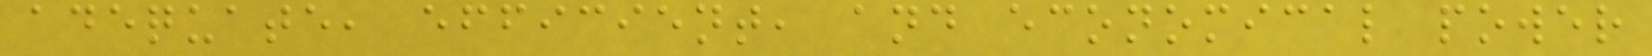adequate, efficient, and economical power
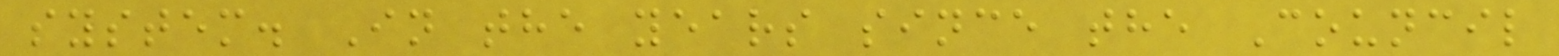system. In the years since the Council
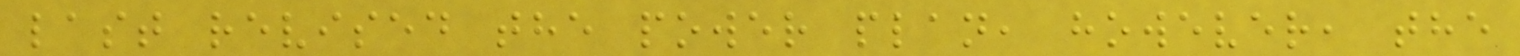last revised the power plan, however, the
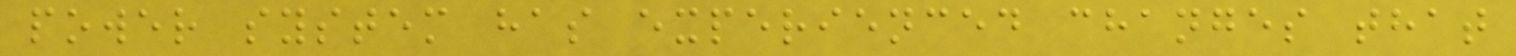power system has experienced changes that
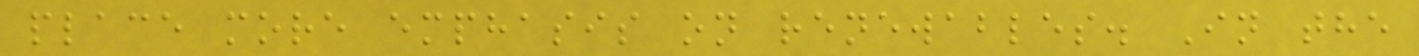place more emphasis on renewables. In the
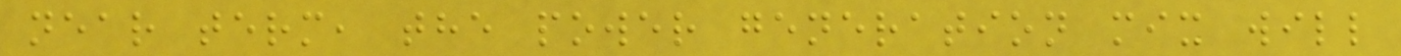near term, the power generation mix will
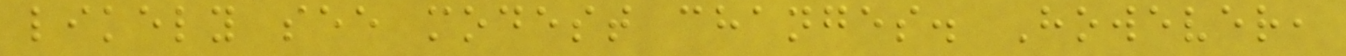likely see modest changes. However,
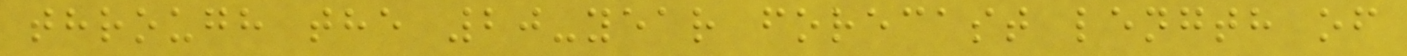through the 20-year forecast length of
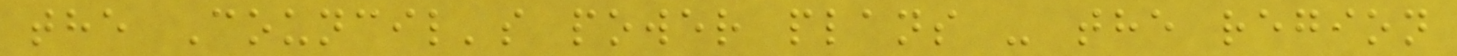the Council's power plans - the region
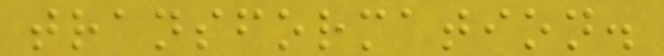transformation.
